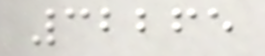32265
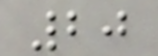20
